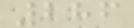286
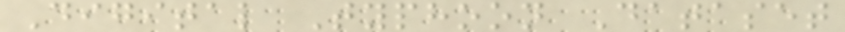Digital Typhoon Dataset
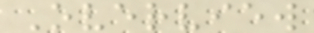Overview
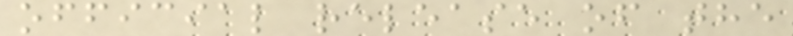official release of the
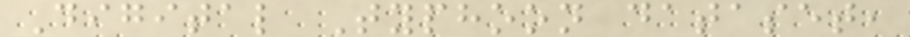Digital Typhoon dataset,
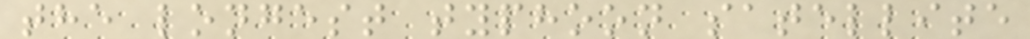the longest typhoon satellite
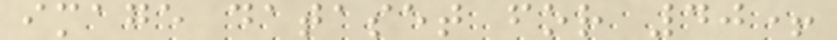image dataset for 40+
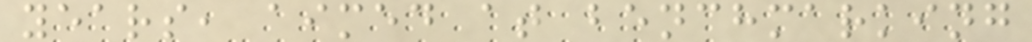years, aimed at benchmarking
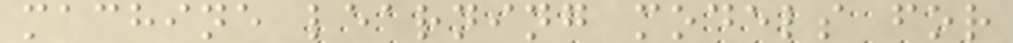machine learning models for
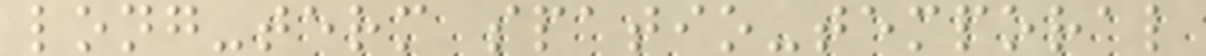long-term spatio-temporal
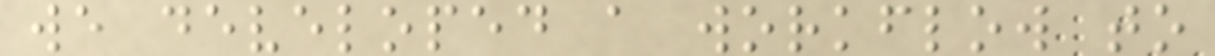we developed a workflow to
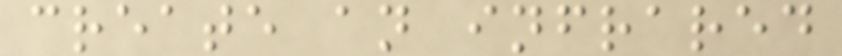create an infrared
